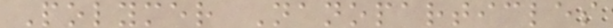Polymer Nanoparticles
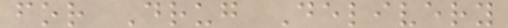for Drug Delivery
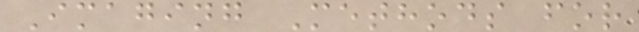Imaging Methods for
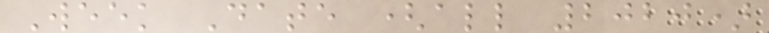Week Date (all 2020)
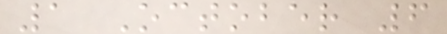1 October 6
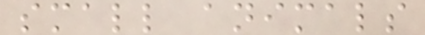small animals
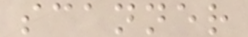scanner
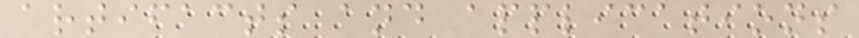artifacts and applications
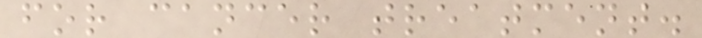for cancer treatment.
